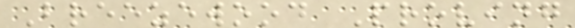Breezewood Proving
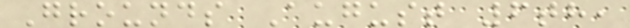Grounds August 6th,
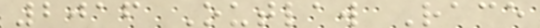2016 Outlaw Race
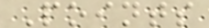Points
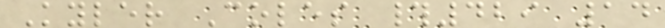Kyler Coles #429 14
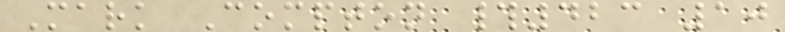Mark Compton #423 10
